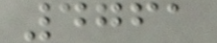4761
